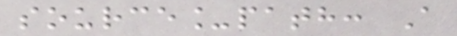source_path: A
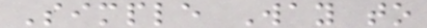Simple Way to
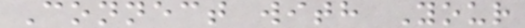Connect with Your
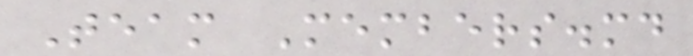Team Members.md
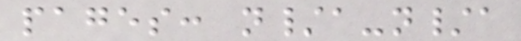pages: n/a-n/a
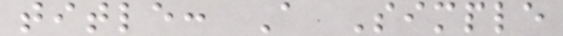title: A Simple
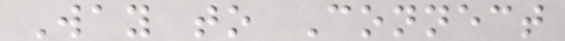Way to Connect
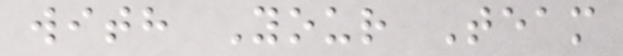with Your Team
